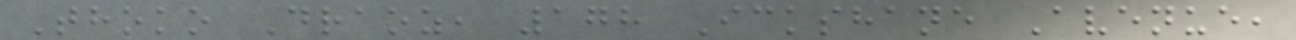Thoko Draoz, 178 Ickshane Avenue,
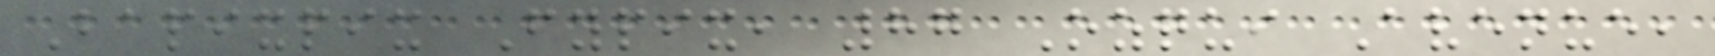Bapixpix Fypix, 87 Ozqui Avenue,
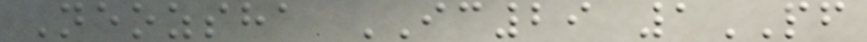Neozsha IC29 1PF
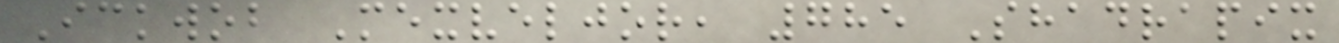Ickwob Mexveljor, 785 Shadrapix
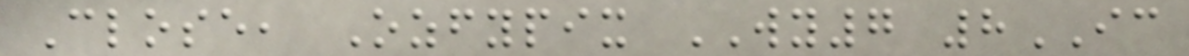Close, Ozfypix WY7 8IC
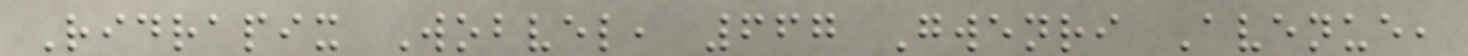Ridrapix Wobvel, 667 Gwenri Avenue,
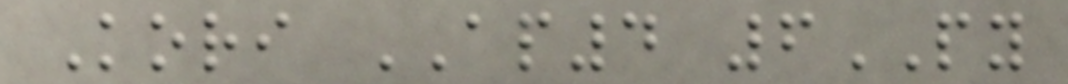Kori AP4 6PY
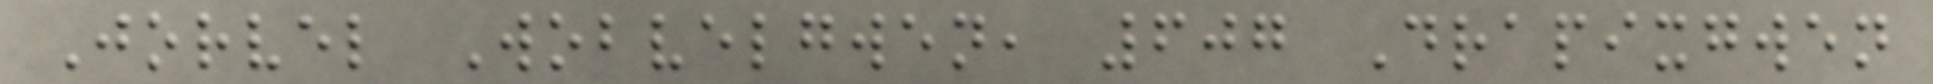Jorvel Wobvelgwen, 607 Drapixgwen
